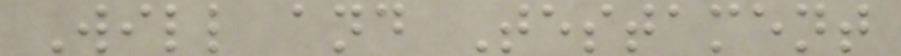Will and Testament
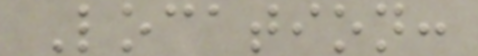Location:
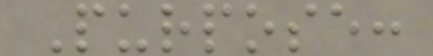Purpose:
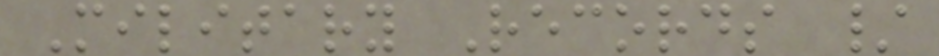Military Records /
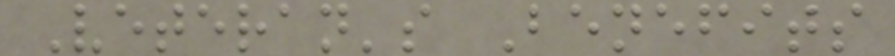Veteran's Benefits
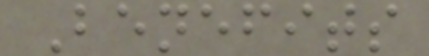Benefits
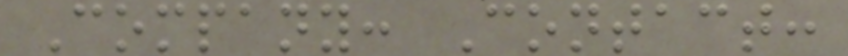Company: Contact:
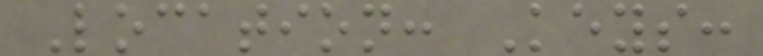Location: Keys:
